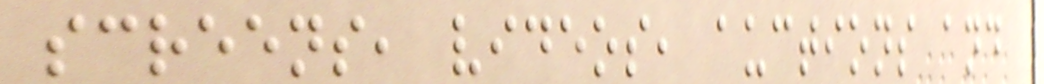screens, videos, auctions and
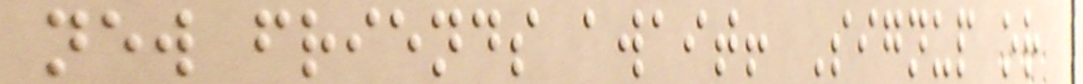new friends await! Signup or
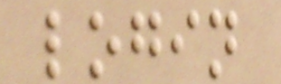login
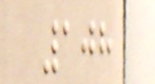108
